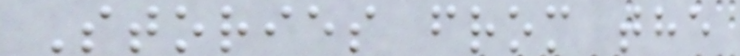Stories from the
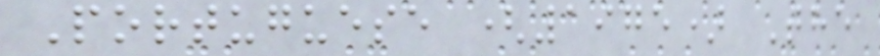Portuguese (1975) The
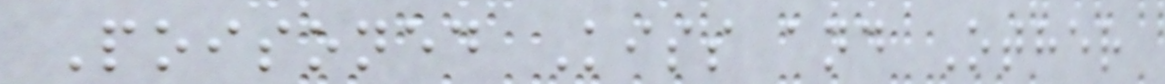Poisoned Kiss and Other
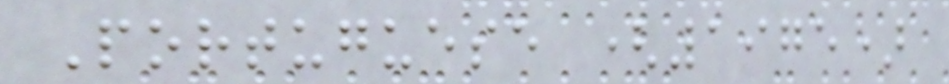Portuguese (1975)
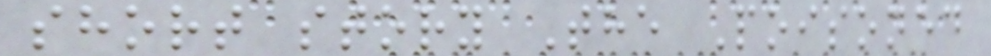short story The Poisoned
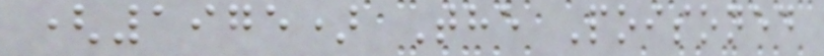(1975) The Poisoned
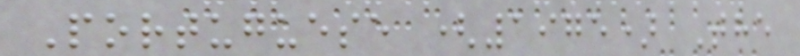Portuguese (1975) The
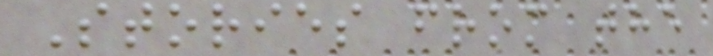Stories from the
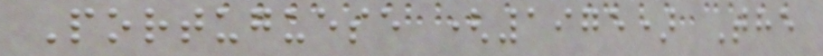Portuguese (1975) The
